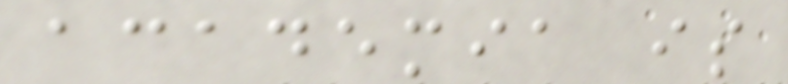academia is
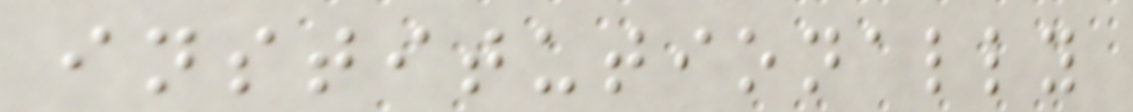institutionally
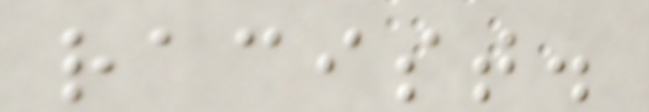racist.
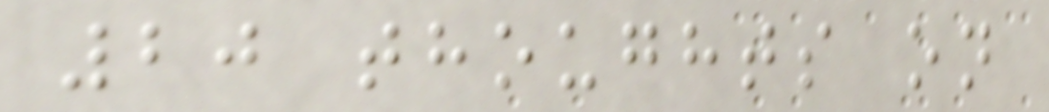20 thoughts on
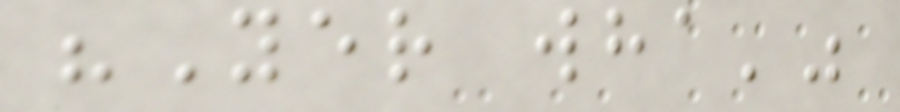"Yer wha'"
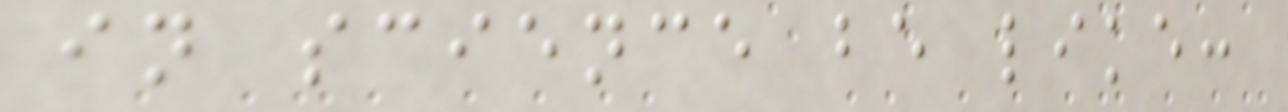in science be like:
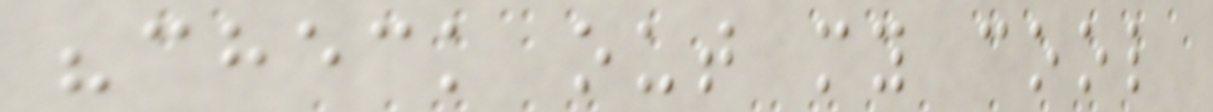"check out my cool
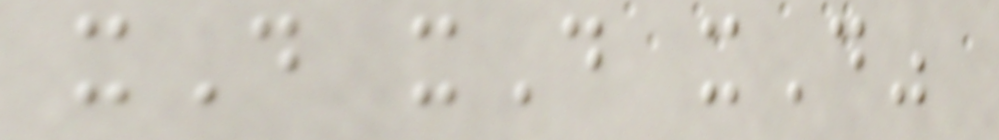xD xD xD"
